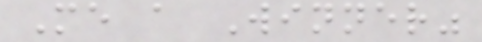Me a Winner"
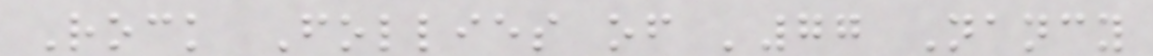Rock Follies of '77 Nancy
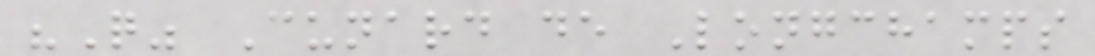"Q" Cunard de Longchamps
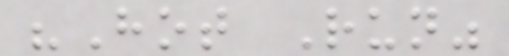"Hot Run"
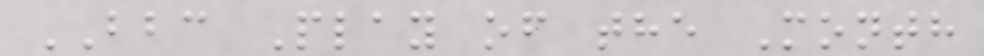BBC Play of the Month
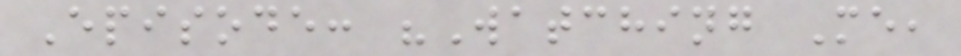Episode: "Watching Me,
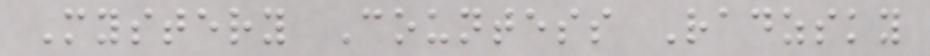Mystery Countess Radzsky
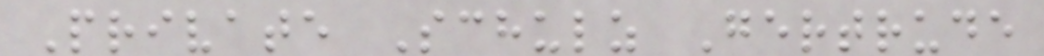Private Schulz Gertrude
